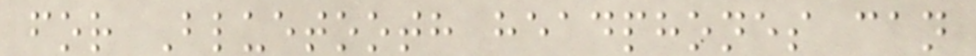for Bluetooth headphones can
